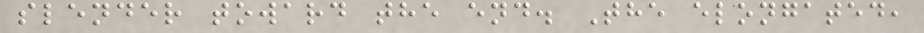slender toward the end. The elongated,
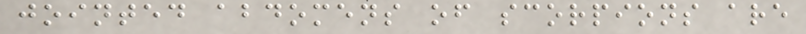jointed abdomens of scorpions are
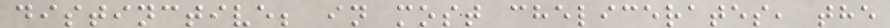distinctive; in most chelicerates, the
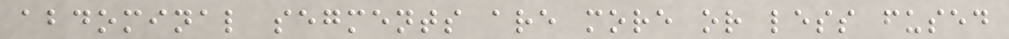abdominal segments are more or less fused
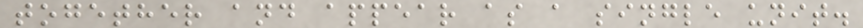together and appear as a single unit.
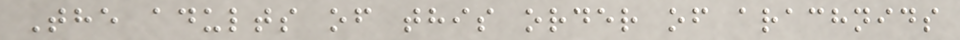The adults of this order of arachnids
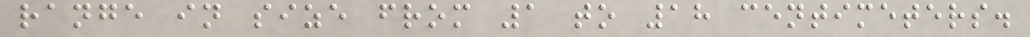range in size from 1 to 18 centimeters.
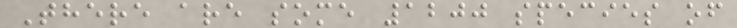There are some 1200 species of
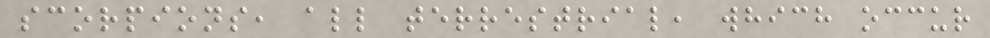scorpions, all terrestrial, which occur
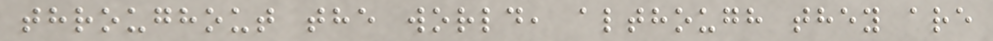throughout the world, although they are
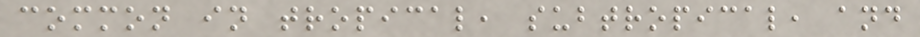common in tropical, subtropical, and
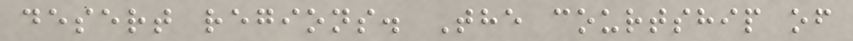desert regions. The courtship of
